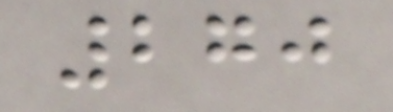270
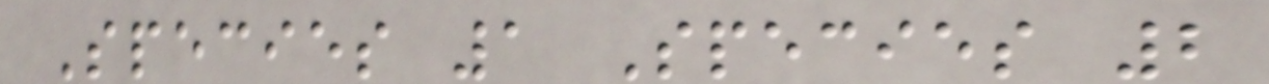Species 1 Species 2
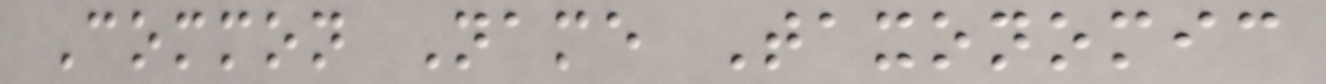Common Name Taxonomic
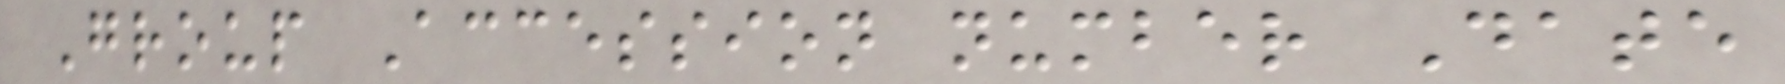Group Accession number Date
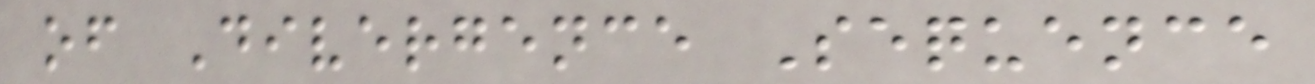of Divergence Sequence
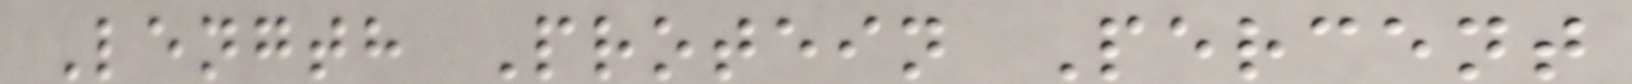Length Protein Percent
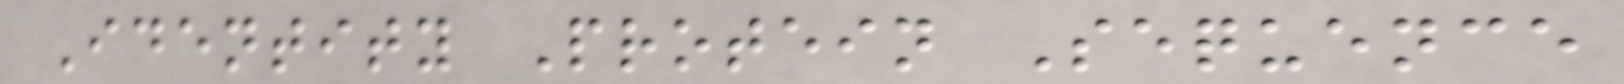Identity Protein Sequence
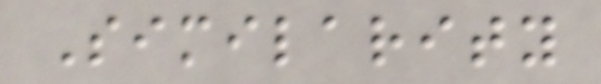Similarity
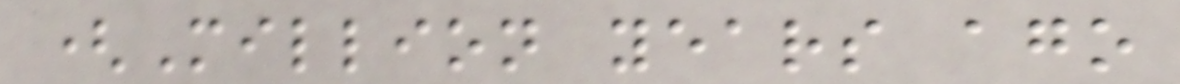(Million years ago
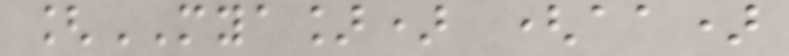[MYA]) (aa)
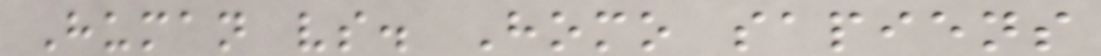Human vs. Homo sapiens
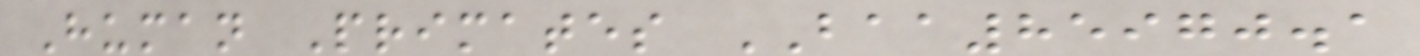Human Primates BAA85970.1
